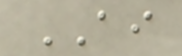AI
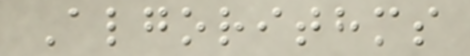Algorithms
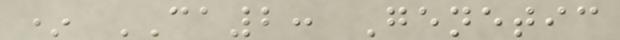* CA2: Genetic
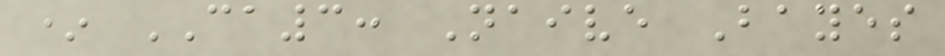* CA3: Naive Bayes
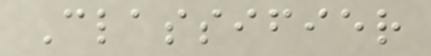Classifier
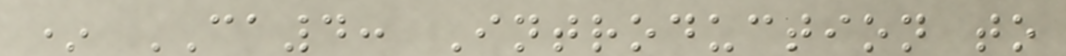* CA4: Introduction to
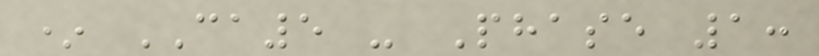* CA5 - Phase 1:
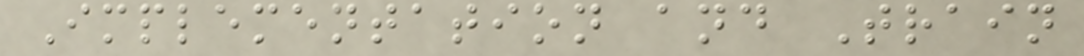Implementation and Train
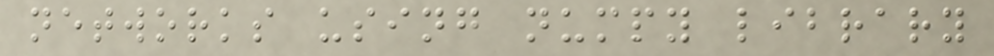networks using numpy library
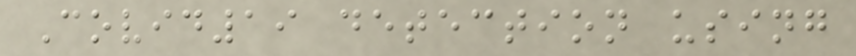Covid19 detection using
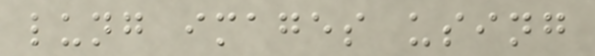lung images using
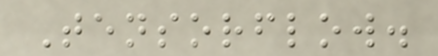Tensorflow.
